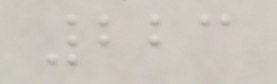223
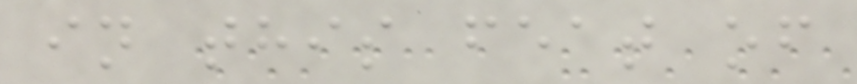in this feat of
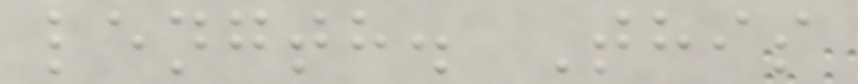length. This
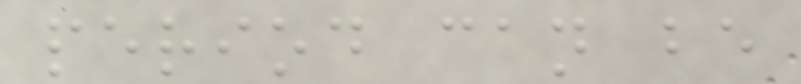period can be
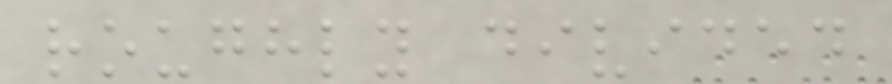roughly divided
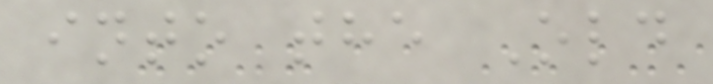into the Old
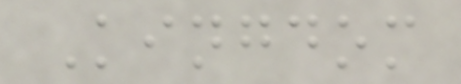Kingdom
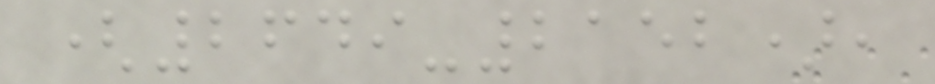(2649-2152),
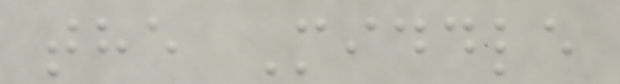the Middle
